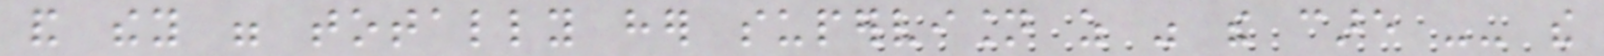and they were totally her supervision as was the care -- the
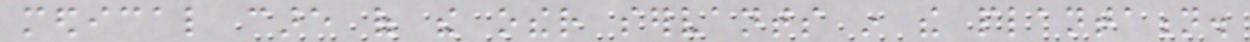medical care of the other servants in the plantation.
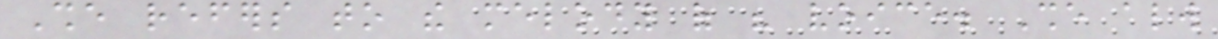She refers to the melody of his voice. She always
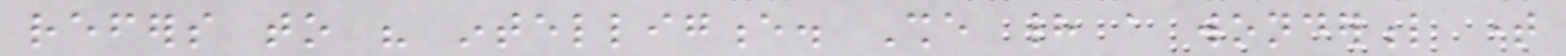refers to his intelligence. She had a wonderful time
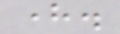here.
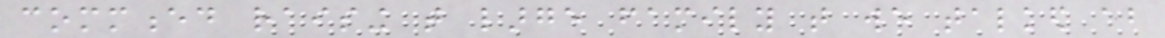commenced raising that large family that we talked about
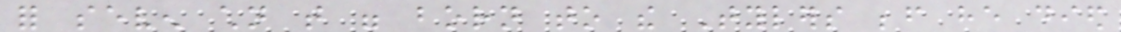for seven children that were born to the Tylers before he died
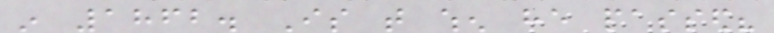in 1862. Is that when he passed?
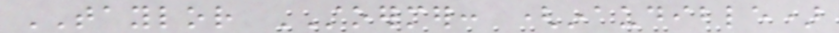TAYLOR STOERMER: (inaudible)
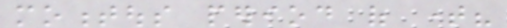momentous period of time?
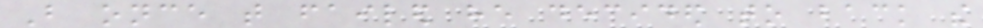But once that failed he decided to back the
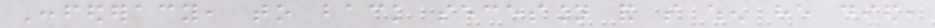Confederacy, to back secession and so when he died,
